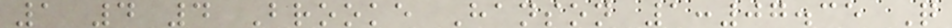1 4 4 Brooke Hanson 1:07.35 Q
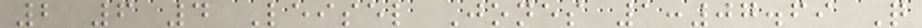2 6 4 Leisel Jones 1:07.69 Q
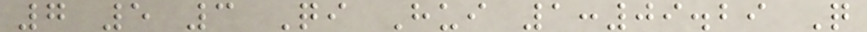7 5 3 Qi Hui 1:09.29 Q
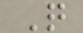Q
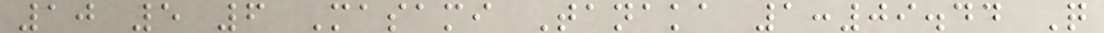10 5 6 Masami Tanaka 1:09.44 Q
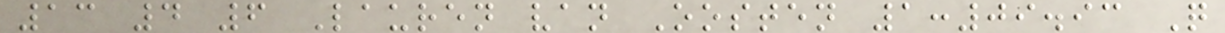13 4 6 Lauren van Oosten 1:09.93 Q
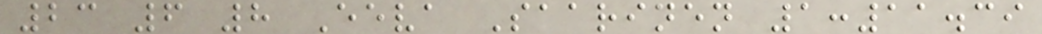23 6 8 Eeva Saarinen 1:11.39
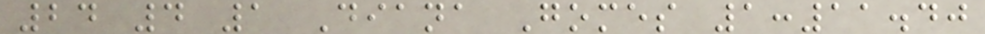24 4 1 Diana Gomes 1:11.40
